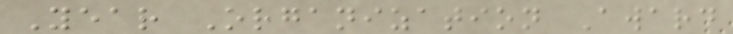Year Organization Award
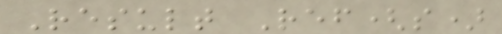Result Ref(s)
